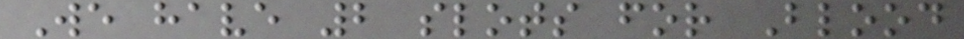We have 2 slots for Blood
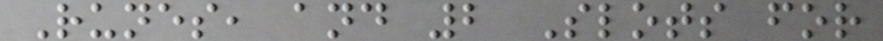Runes, and 2 Slots for
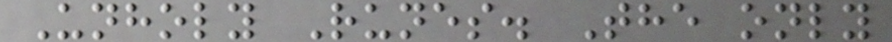Unholy Runes. The only
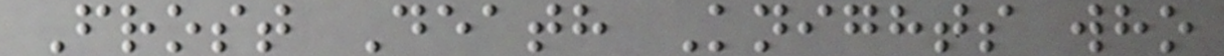Frost Death Knights who
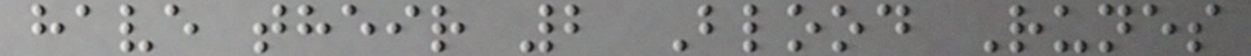have their 2 Blood Runes
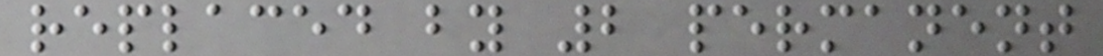replaced by 2 permanent
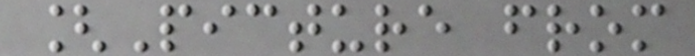[Picture from
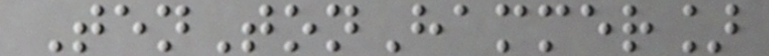TenTonHammer]
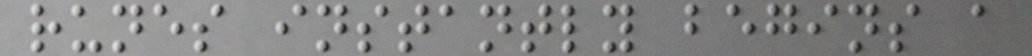runes instantly begins a
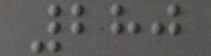280
